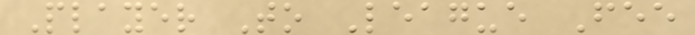Player To League Fee
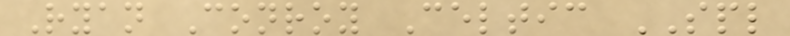Ryan Conroy Celtic SPL
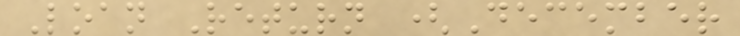Loan Return (December
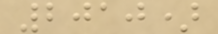2010)
